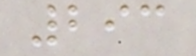293
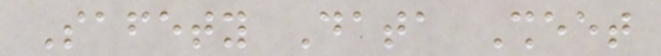Safety Data Sheet
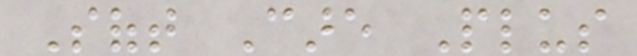Soft Care Plus
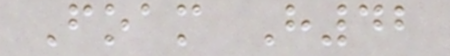Foam H42
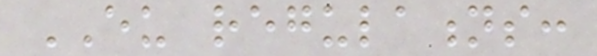EU regulations:
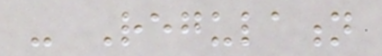- Regulation
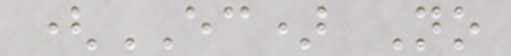(EC) No
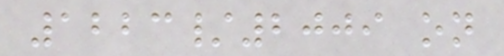1223/2009 on
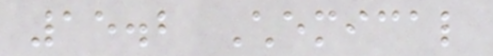15.2 Chemical
